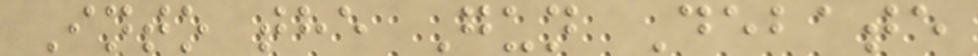Into the Gun Debate
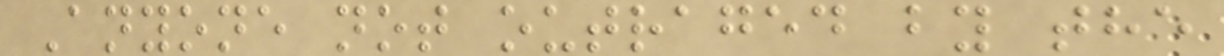Anyone not outraged by the
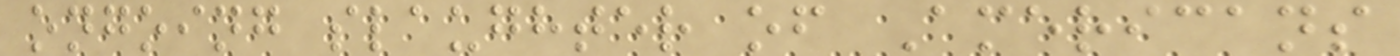ongoing slaughter of Americans
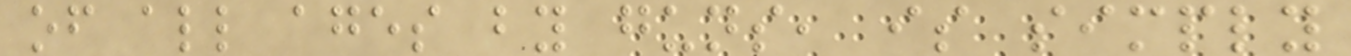of all ages by guns, is simply
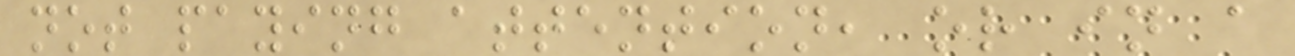not paying attention, or in a
